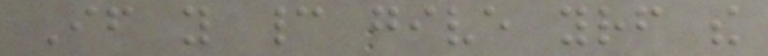If you cannot give yourself the
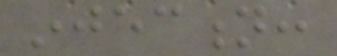injection:
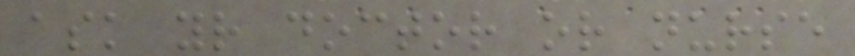ask your doctor or nurse
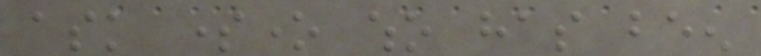ask someone who has been
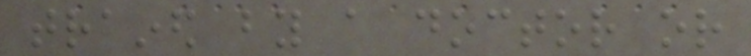trained by a doctor or
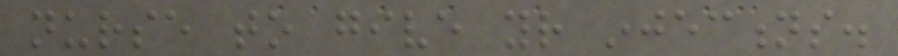nurse to give your injections.
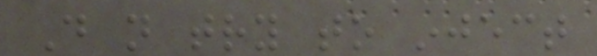Do not try to inject
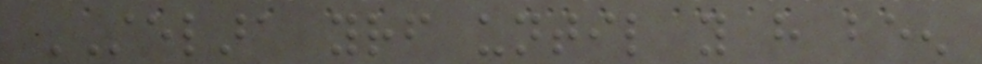STELARA yourself until you have been
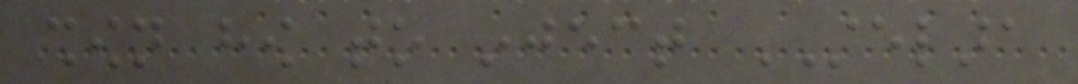shown how to inject STELARA
